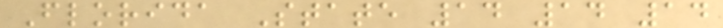Florida State 14 14 14
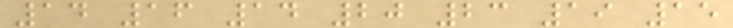14 16 14 20 23 19 15
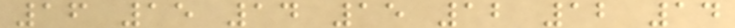16 15 14 15 12 12 14
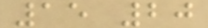15 20
